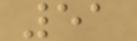51
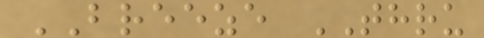BREEZE THRU
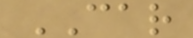CAR
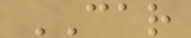CAR
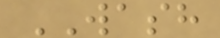WASH
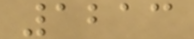1213
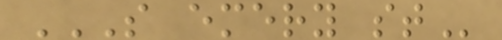S EMERY ST
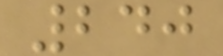240
